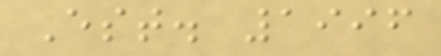Est. 1996
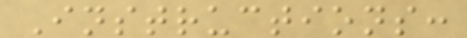Instructions:
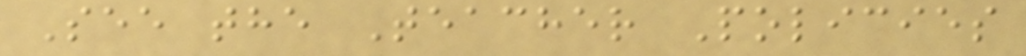See the Teacher Policies
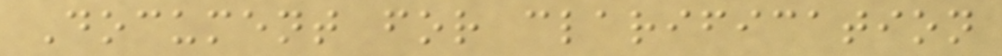Document for clarification
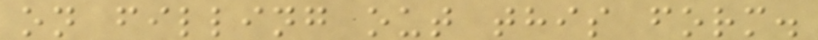on filling out this form.
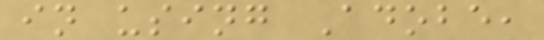in using Adobe,
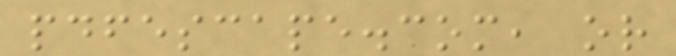pdfescape.com, or
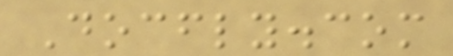Docfly.com
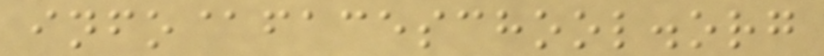info@faceschool.org
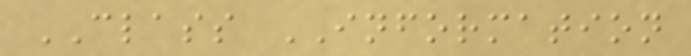CLASS INFORMATION
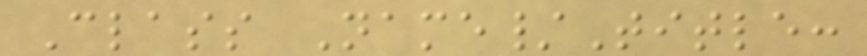Class Name/Title:
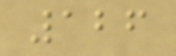126
